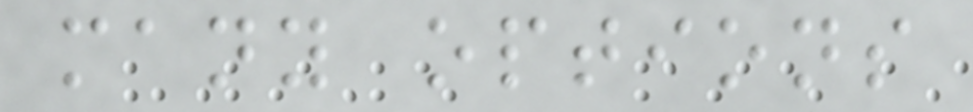many options
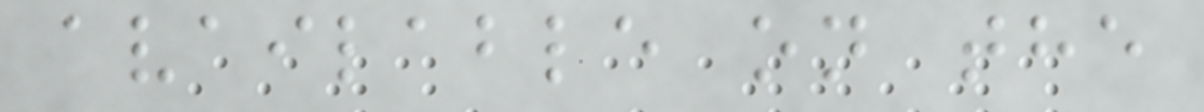available on the
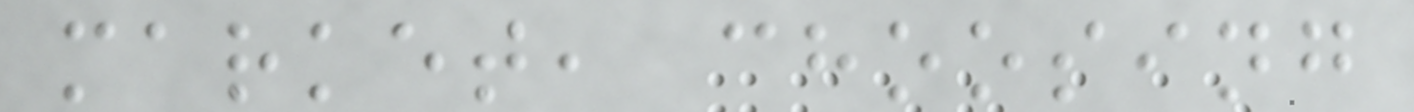market, choosing
